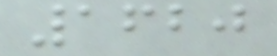1620
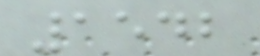1542
